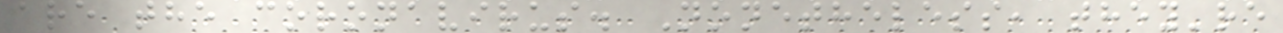are the coronavirus. Nonetheless, they're
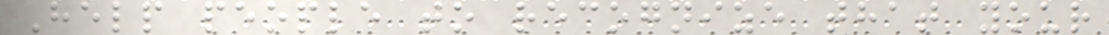Help people to recognize that your
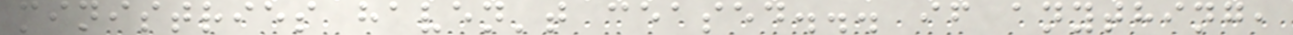ministries haven't ceased... if anything,
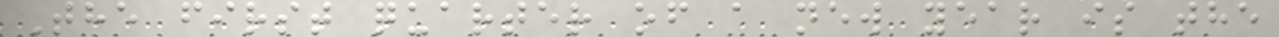The first quarter of a new year is the
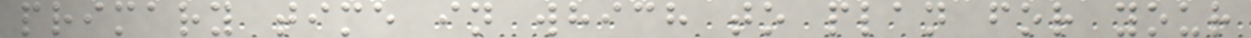primary time in which to plan for your
